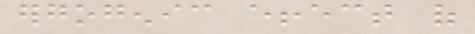ergogenic effect of
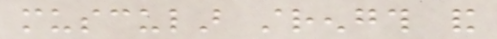muscular strength and
